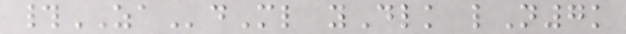#ZAdMl yDlk lN7k
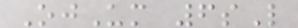OjUm 6sL
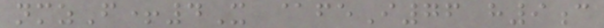nmzF+4X @feI76 h9c
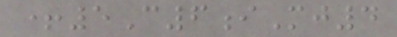+5C6iMj4
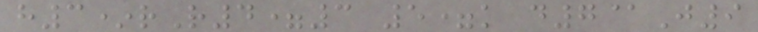h3*rR4=3 5=k d7@J9
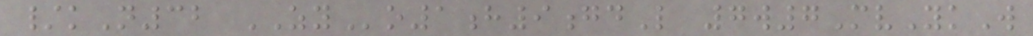/kN32 ZYo1h9gdL 7w7MvYkW
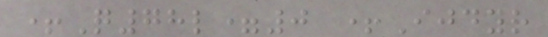+Q78l=0 +Ijdyr
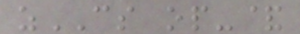zCS op-&
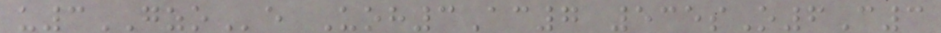u3GZOe Uoh3Ac7 535sO6C3
